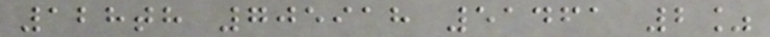128th 705918 51461 2%
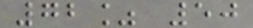72% 50
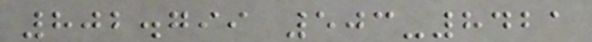802.799 503-8421
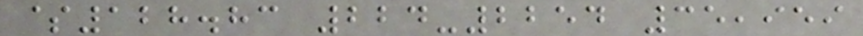$128.83 224-2254 35,959
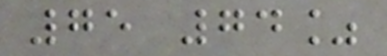75 74%
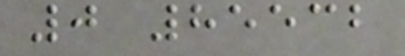0 85532
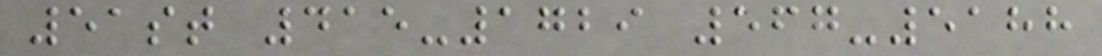51st 415-1729 567-5188
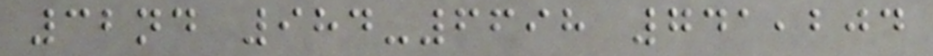32nd 984-6698 741,204
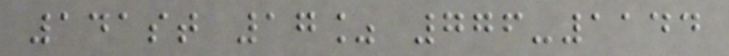141st 17% 776-1144
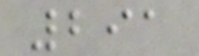291
